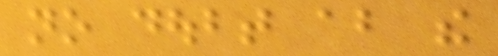no doubt about the
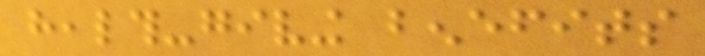health-giving benefits
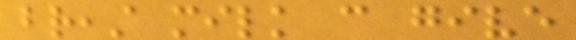breast milk can give
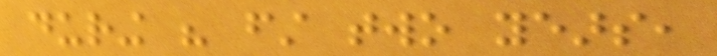during his first two years,
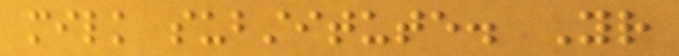milk substitute. Your
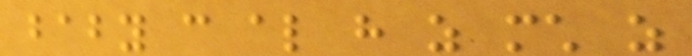baby can also have as much as
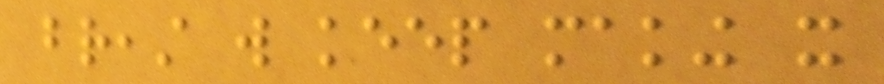breast will keep making it
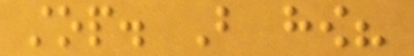stop. But how?
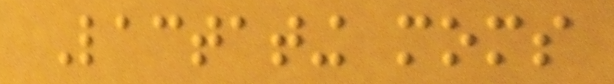Lactating moms
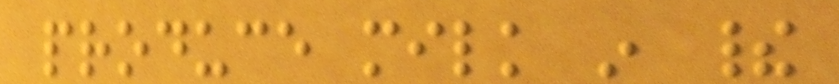produce milk in their
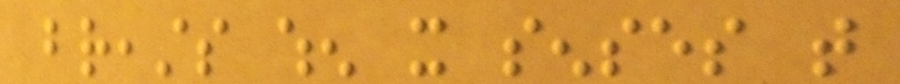breasts when it senses that
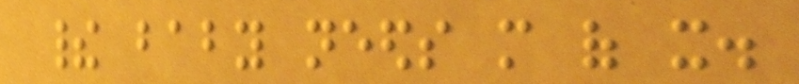their baby needs more of it.
